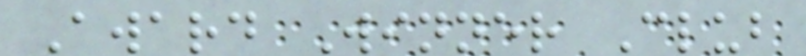Award Winner Club
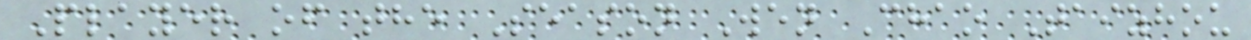Player of the Season Wen Chao Taizhou
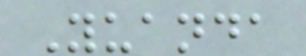Yuanda
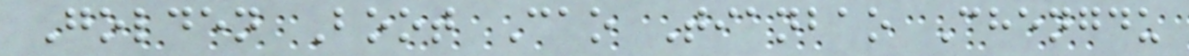Golden Boot Cao Tianbao Chengdu
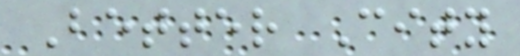Better City
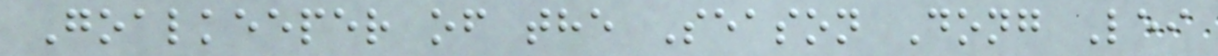Goalkeeper of the Season Dong Lei
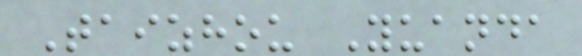Taizhou Yuanda
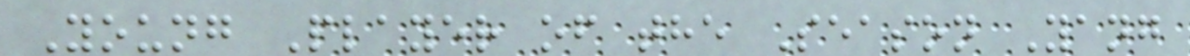Young Player of the Season Yang
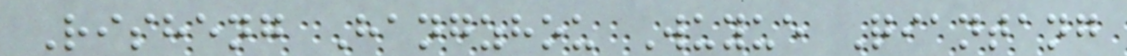Risheng Hangzhou Wuyue Qiantang
